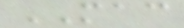MAC
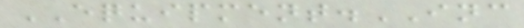EQUIPMENT.INC
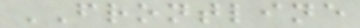FRONTLINE
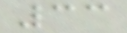33
